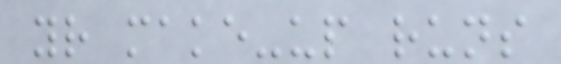your make-up runs
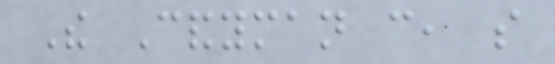The Candyman can, so
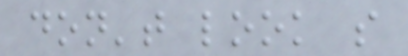don't look so
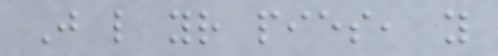Just like your pies, you
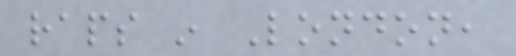raps in London,
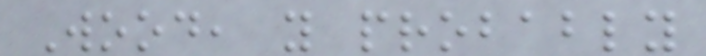Wood, you probably
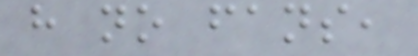have no fans,
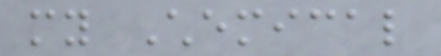my Chemical
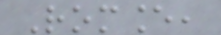Romance,
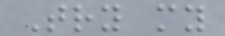Try my
